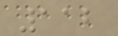112
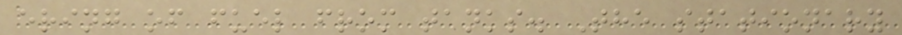ering of fuel from tanks. The stationary
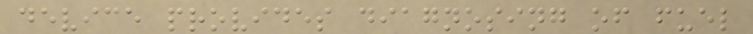device provides diagnosing of fuel
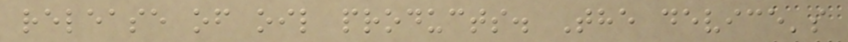release of oil products. The device's
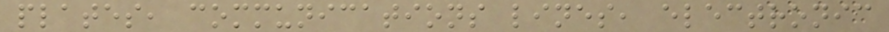plates, communications lines, electronic
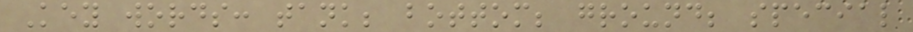Key words: tank; bottom; ground; special
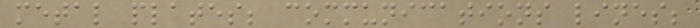metal plates; communications lines;
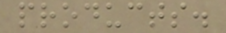products.
